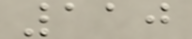110
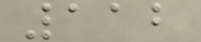112
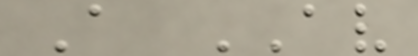A AV
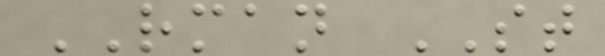RMAN ST
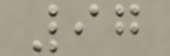97
